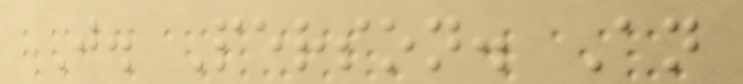J. Person. An
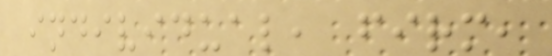individual, firm,
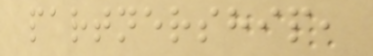partnership,
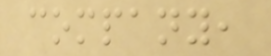company,
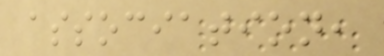association,
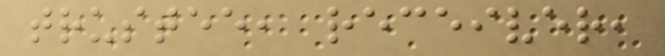trustee, receiver,
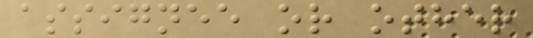assignee or other
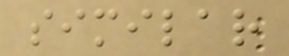similar
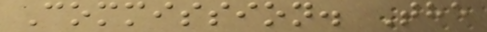Commission. The
